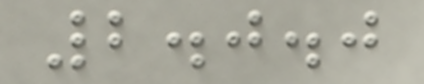2.0.0
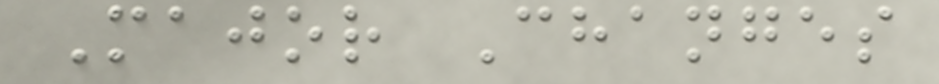Major Changes
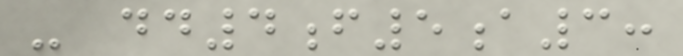- dd4f5a3:
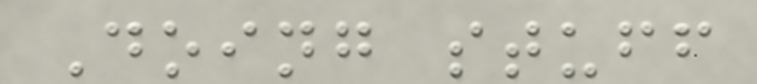Doing stuff
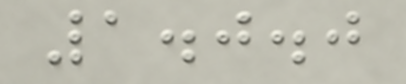1.0.0
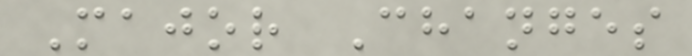Major Changes
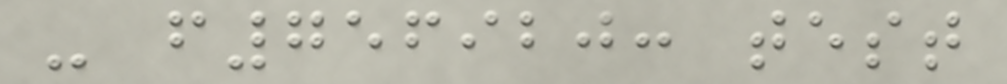- f756920: test
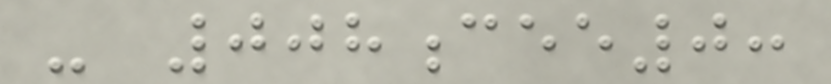- 008cee0:
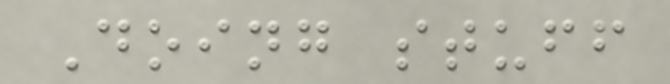Doing stuff
